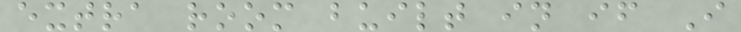extra room built in if I
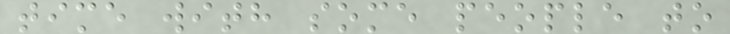time with some people to
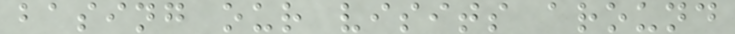basing our visits around
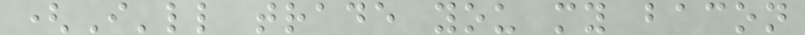(I'll trade you my bacon
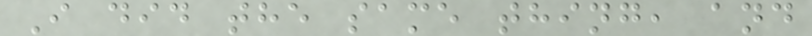I did the same thing, and
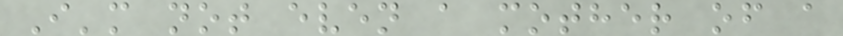I'm not even a mother of a
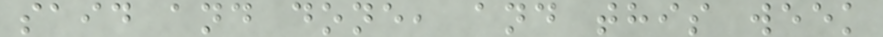said and done, and this week
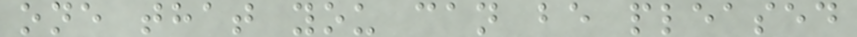one that you can be pleased
